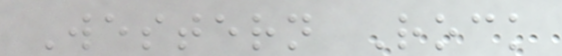Western Rock
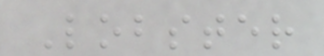Lobster
